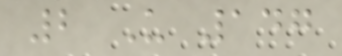2 U 147
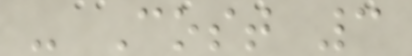- Cost 3
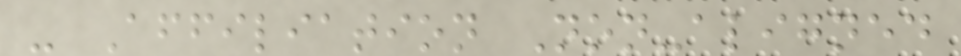- Affiliation Non-aligned
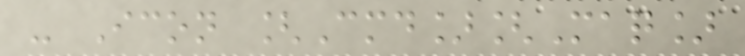- Icon [Cmd][Maq]
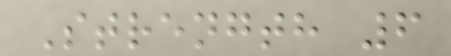Strength 6
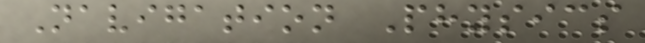Navigation Physics
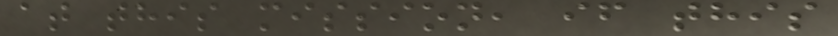at this mission, if this
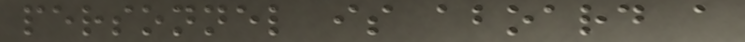personnel is aboard a
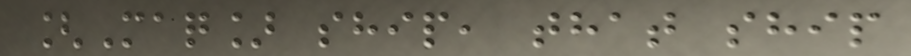[Maq] ship, that ship
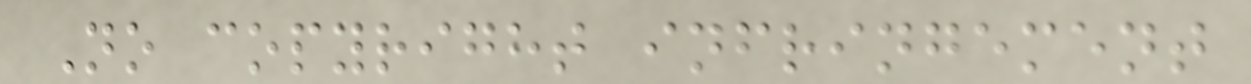No copyright infringement
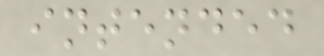intended
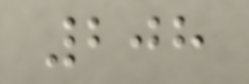208
